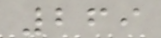269
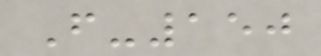F-150
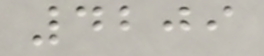4209
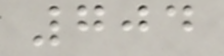704
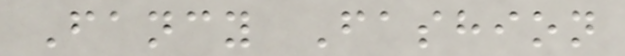Fancy Fashion
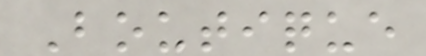Boutique
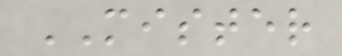MISTER
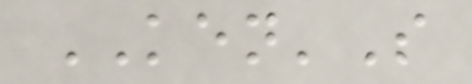KEN'S
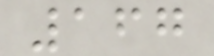167
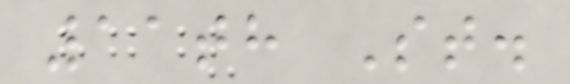11th St.
